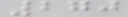270
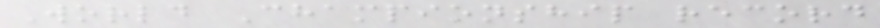World Championship record
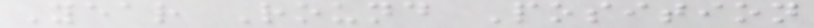Year Round Position
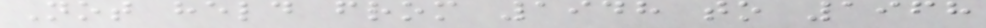Not held from 1948 to 1968
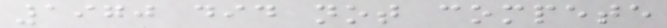1970 did not compete
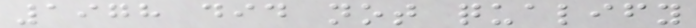1978 did not qualify
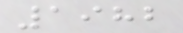1982
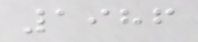1986
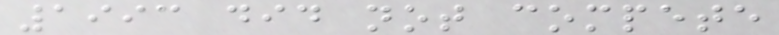1993 did not compete
